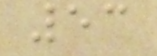53
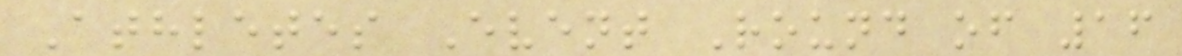Athletes Event Round of 16
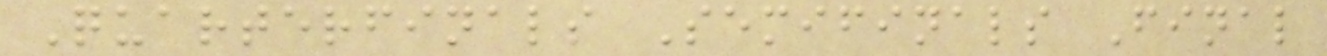Quarterfinals Semifinals Final
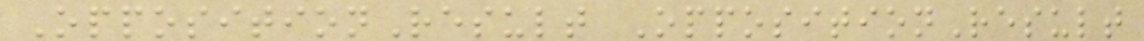OppositionResult OppositionResult
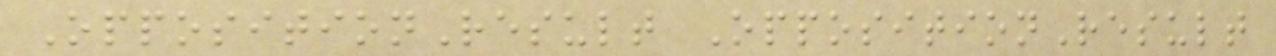OppositionResult OppositionResult
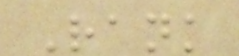Rank
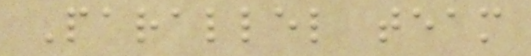Parallel team
